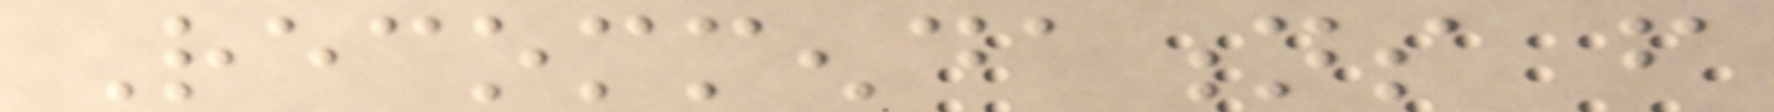Recommendations from
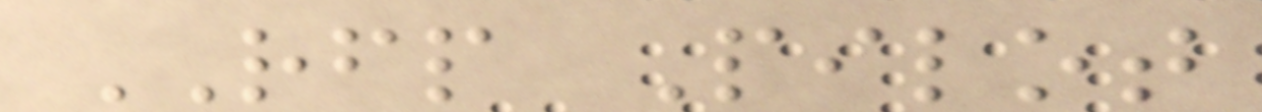RFP Pilot
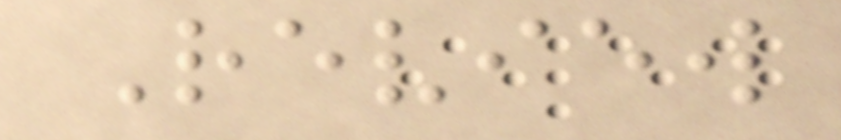Review
